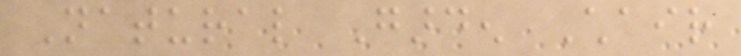Natural Garden Chair
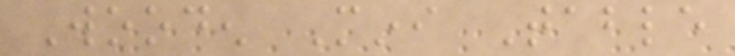Wooden Mini Table
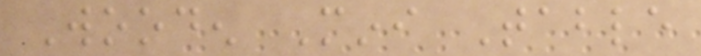Wooden Mini Table
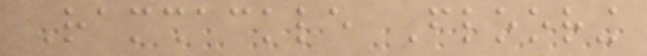Ramshackle Flooring
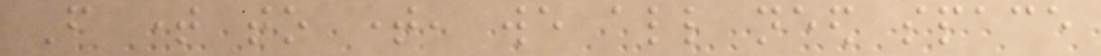From time to time, we all need space
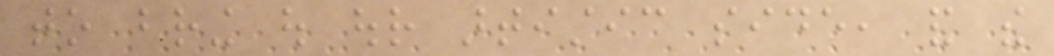to bring out our artistic side, and the
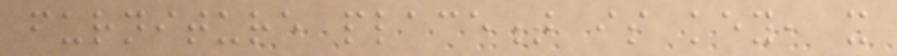furniture placement is key, it
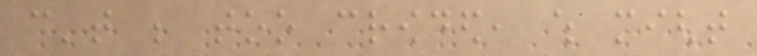can't be too crowded, which might
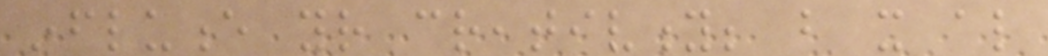influence your creativity; but it also
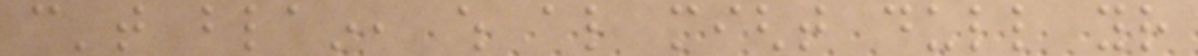can't blain, which also might dull your
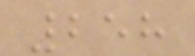258
